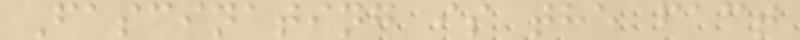Fascinating is the fact
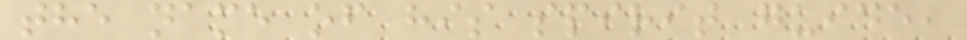the name of his spirit guide,
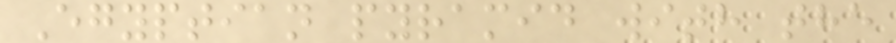Egyptian pyramid with the
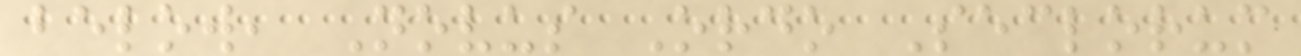below, Novus Ordo Seclorum
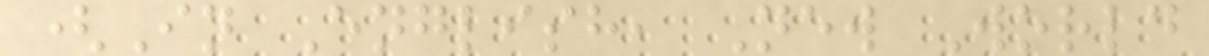(In English, New World
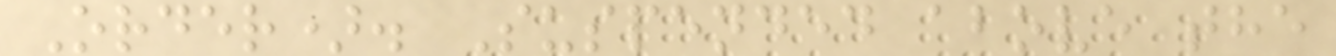Order). Suspended above the
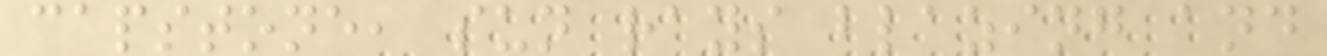capstone, sun rays blazing and
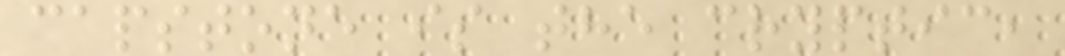capstone is the cryptic,
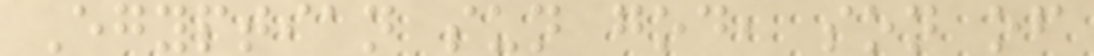Egyptian sun god, son of
